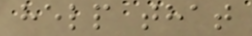help that
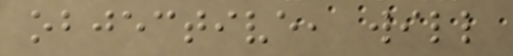objective, will
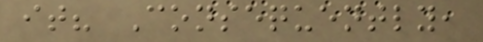it? Consequently,
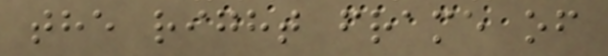the right frame of
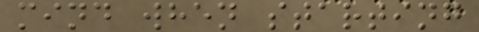mind when starting
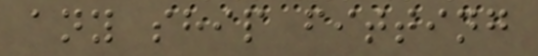any ship fitting
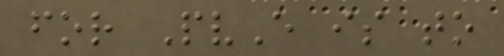for PvE is to
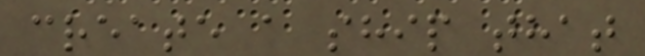create a ship that
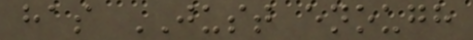has JUST enough
